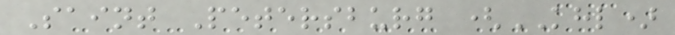Saint Petersburg (KHL)
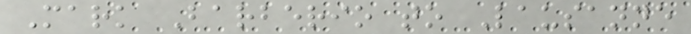Mark Barberio to Lausanne
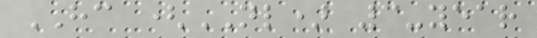HC (NL) 3-year
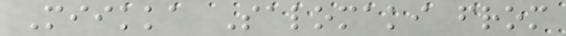Miikka Salomaki from
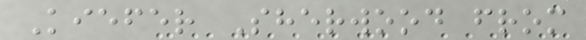Kiefer Sherwood from
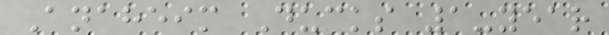Anaheim Ducks 1-year
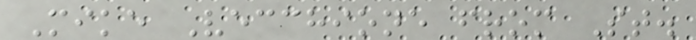Mike Vecchione from St.
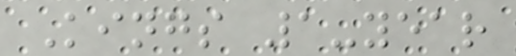Kings 1-year
